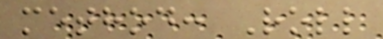method: Roll
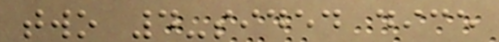two 4-sided dice
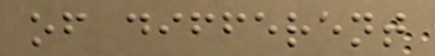of different
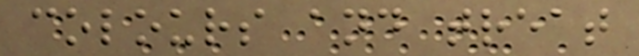colours and treat
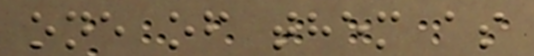one of them as
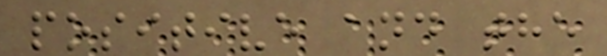positive and the
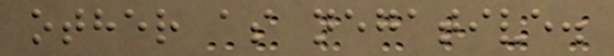other as negative.
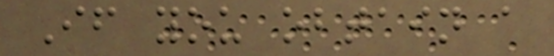If you obtain a
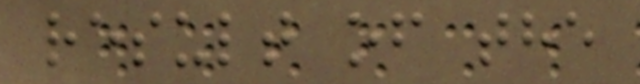result of the
